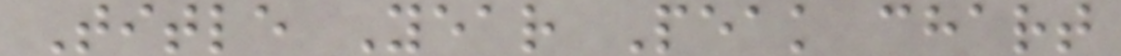Title Year Peak chart
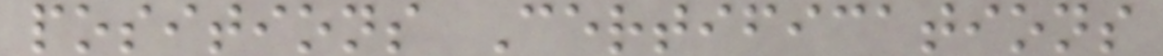positions Certifications
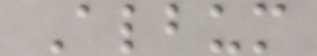Album
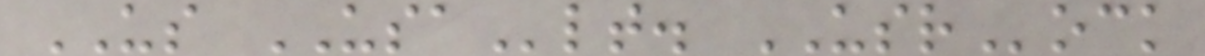US USAlt. USRock
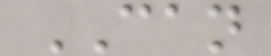CAN
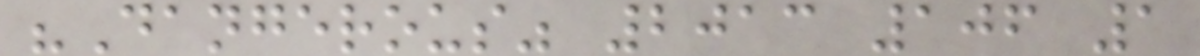"Dangerous" 2013 106 1
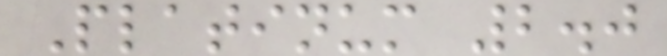Platinum 2.0
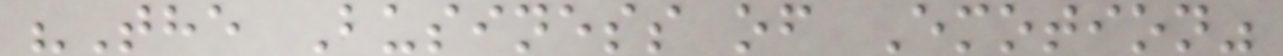"The Business of Emotion"
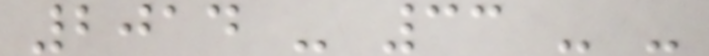2014 - 33 - -
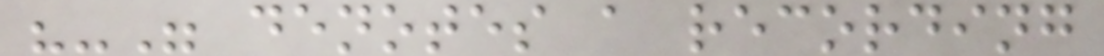"-" denotes a recording
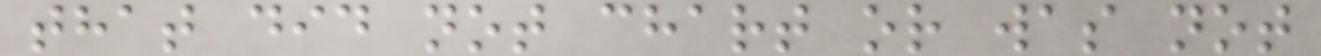that did not chart or was not
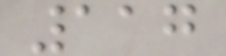117
